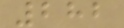282
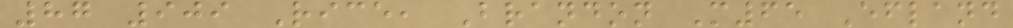87 909 Rice, Brandon M65 Efland
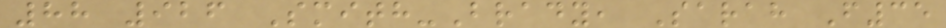88 926 Smith-Brady, Sarah F35
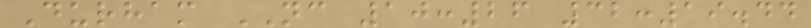Durham NC 10:26 32:19.44
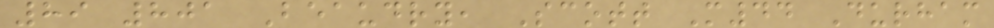89 801 Beaudry, Scott M44 Durham
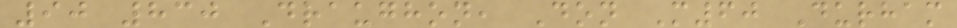90 830 Draughon, Don M60 Durham
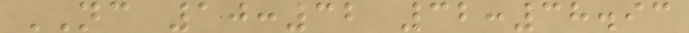NC 10:32 32:38.93
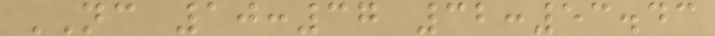NC 10:37 32:53.43
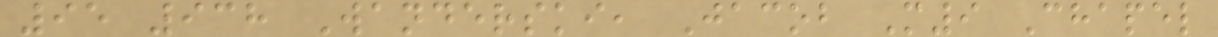95 938 Wanderski, Jacob M9 Chapel
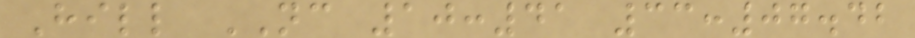Hill NC 10:41 33:07.42
